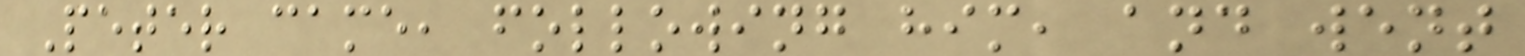Peter came, following him, and went
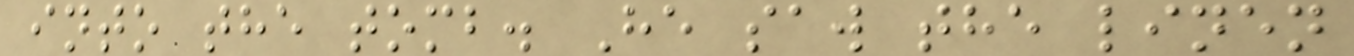into the tomb. He saw the linen
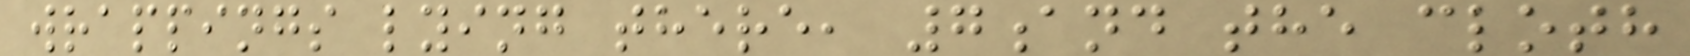wrappings lying there, 7and the cloth
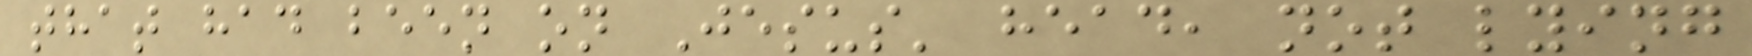that had been on Jesus' head, not lying
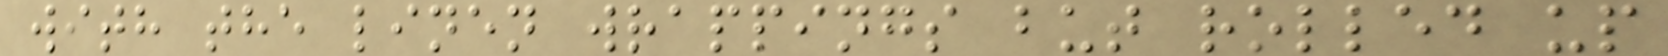with the linen wrappings but rolled up
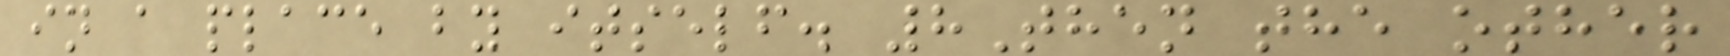in a place by itself. 8Then the other
